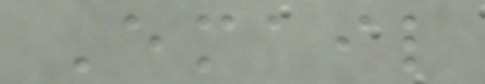Email
